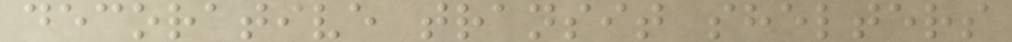decorative transit shelters
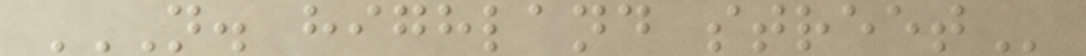N. HIGHLAND STREET
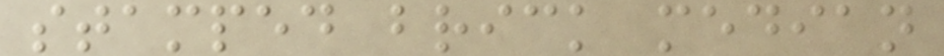stamped brick median
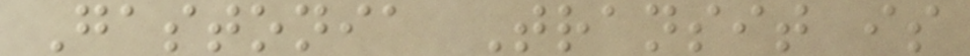Gastonia Transit is
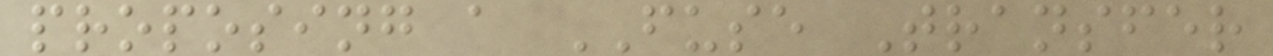proposing a FUSE Transfer
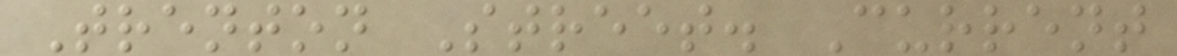Trenton Street. Current
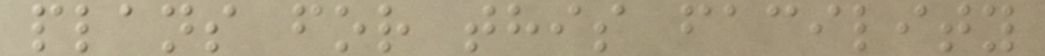plans for this facility
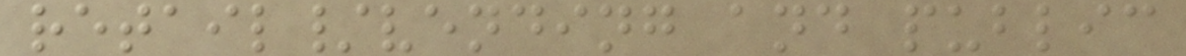retail/vending and public
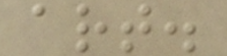art.
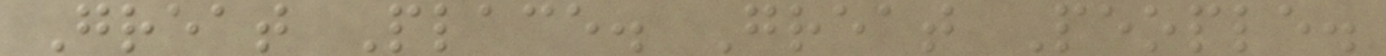Great Place. Great People.
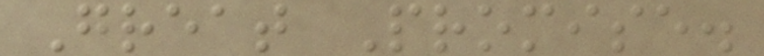Great Promise.
